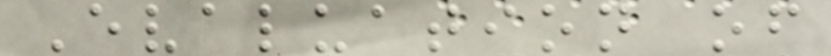Evaluation of
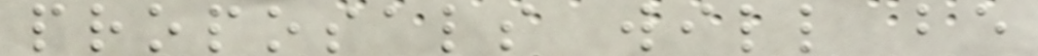proposals will be
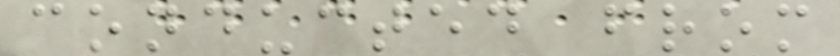conducted from
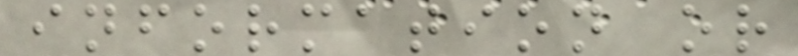information or
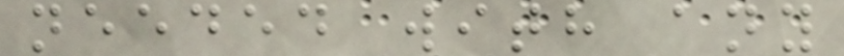needed with any
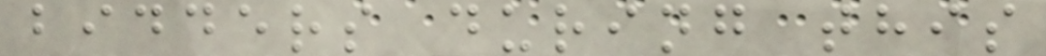bidders during this
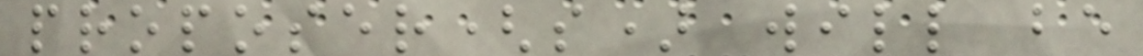proposer(s) will be
